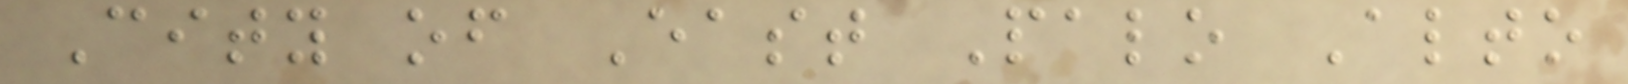City of East Palo Alto
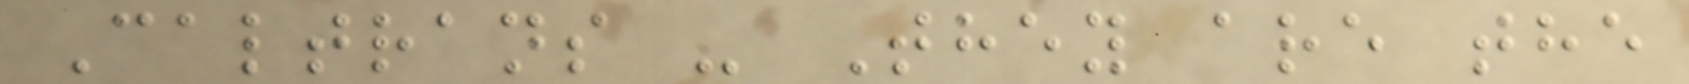Caltrans - They are the
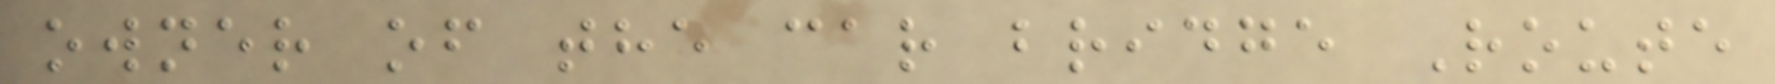owner of the car bridge Route
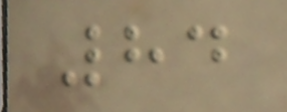84
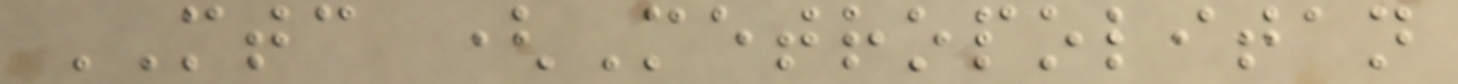MTC (Metropolitan
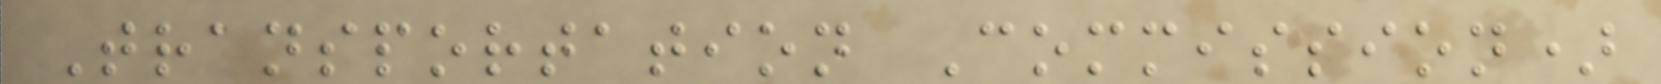Transportation Commission)
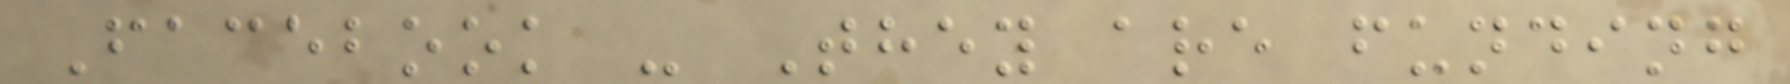Facebook - They are funding
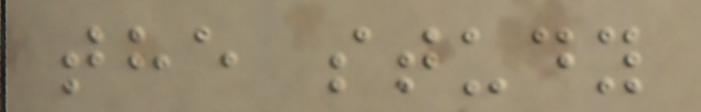the study
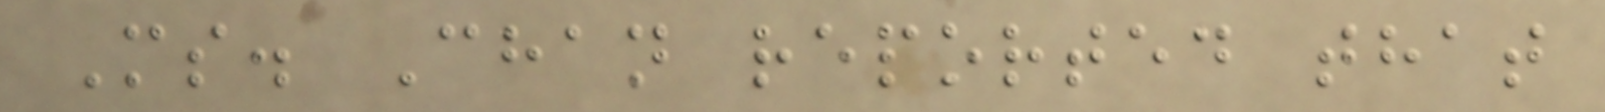Ms. Chan reported that
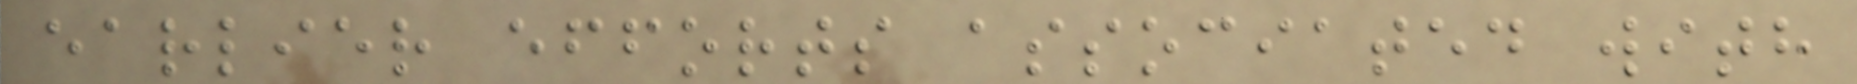earlier efforts associated with
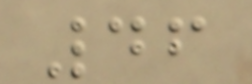46
